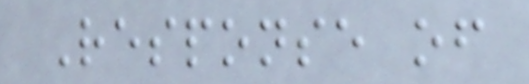Response of
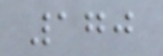170
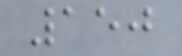150
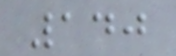140
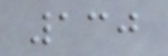130
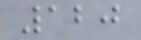120
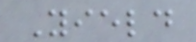Yield
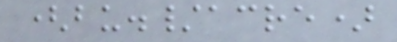(bu./acre)
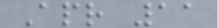Apr 11
